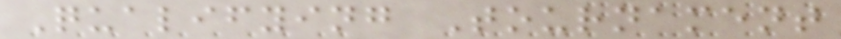Qualifying Tournament
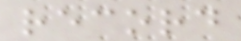record
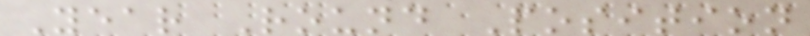Year Round Position
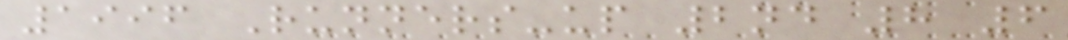1996 Runners-up 2nd 8 6
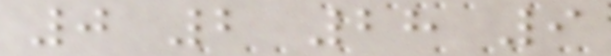0 2 28 9
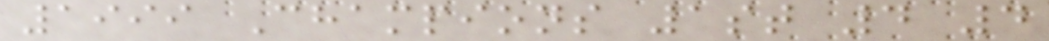1999 Champions 1st 4 4
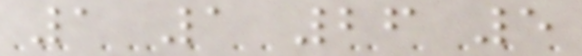1 1 26 5
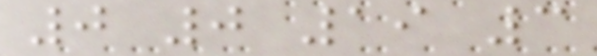0 0 19 3
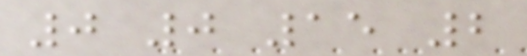0 0 15 2
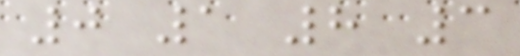0 1 8 3
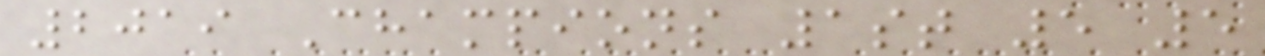2019 Champions 1st 5 5
